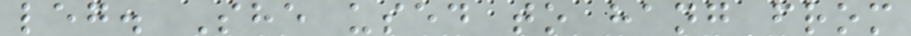leg. She used to hang from
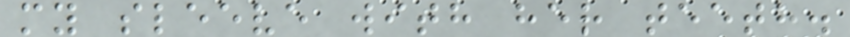my sleeve with her teeth.
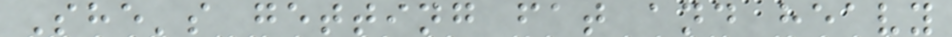She's getting fat and heavy
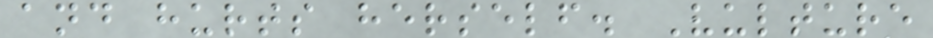and hurts herself. Vulture
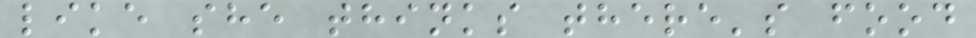like she thinks there's food
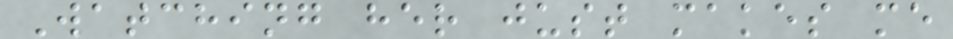Watching her just makes me
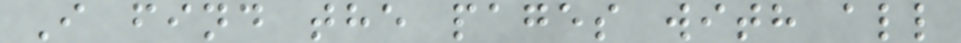I find the pages with all
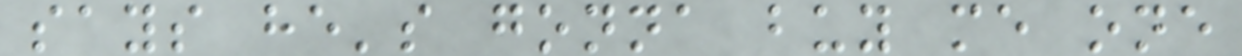says he's gonna buy me one
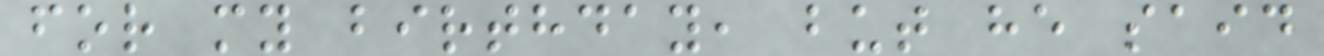for my birthday, but he said
